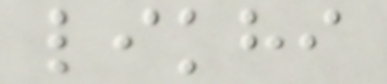likhi
